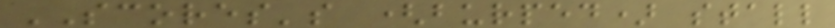SCORES's (burped) stall
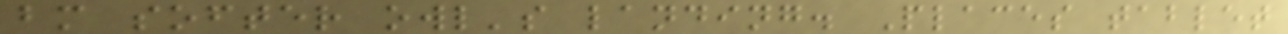bm softer owl's landing. Places tablet
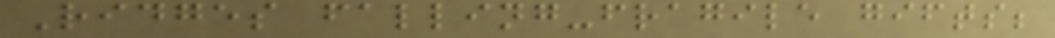Ridges falling-fragile gifts;
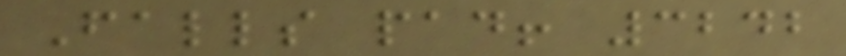Falls pad! 3242
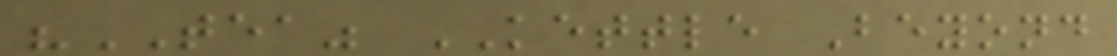"TEA" KETTLE Beyond
